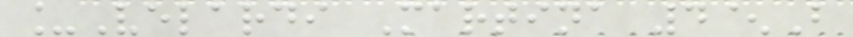_Velardi Martina 4^B
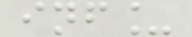inf_
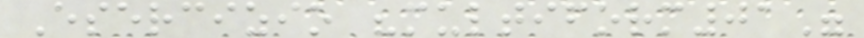Esercizio "multiform01"
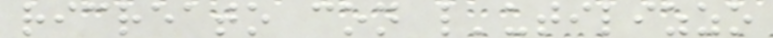ricreato con l'utilizzo
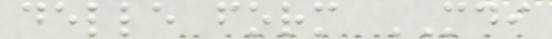delle form MDI
